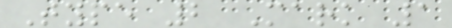Type 2 Mark 1
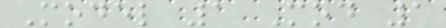Model 1 Mod 1
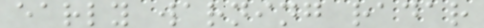early warning radar
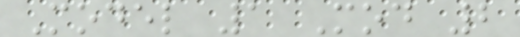Model 1 Mod 2
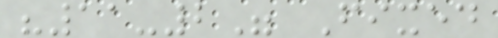"11-2" Fixed
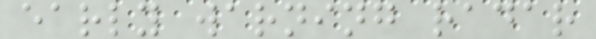early warning radar
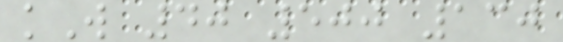kW 40 500 130
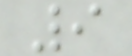9
